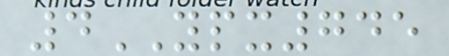4YPX745
